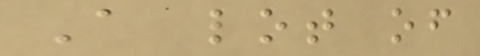A lot of
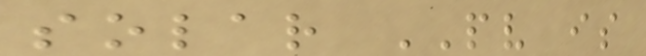solar PV is
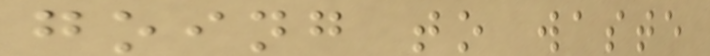going to waste
